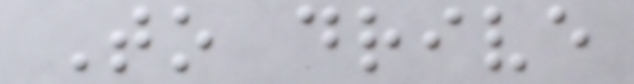To drive
